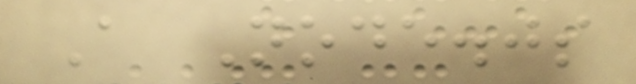A Node.js
